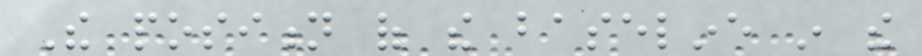The position of the baseline in the
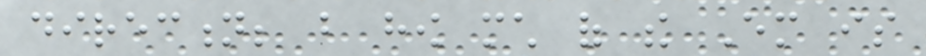direction; but how much of the Em is
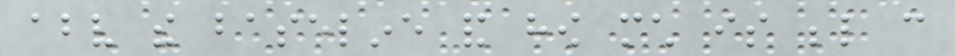above the baseline and how much is below can
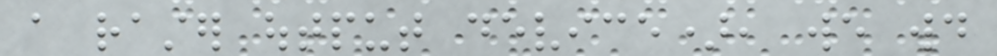a raster output device), we would
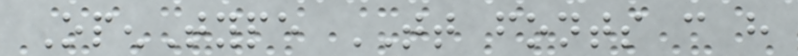OpenType TT fonts can have
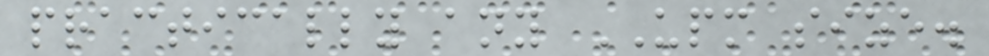practically any UPM size.
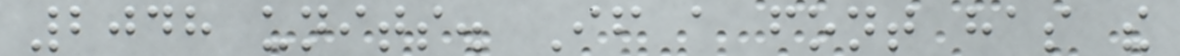2048 units. If a font has the
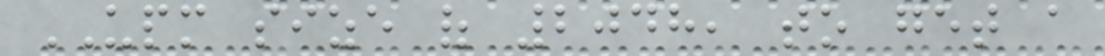UPM size of 2048, to get a
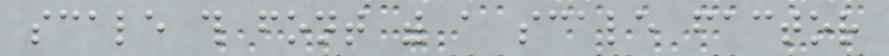scale this font with a scale factor
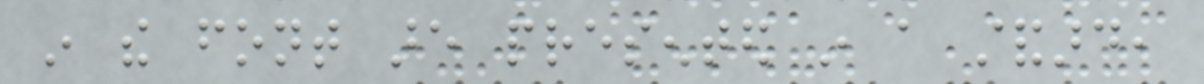in the font are presented in a standard,
